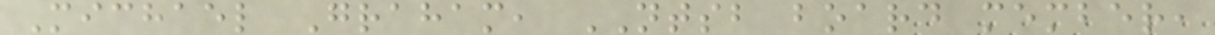Michael Graham, NTSB board member,
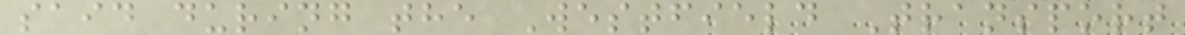said during the Westfield Transport
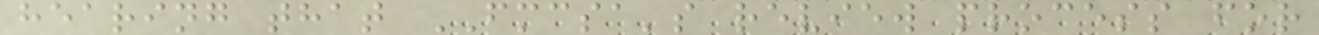hearing that FMCSA's review process for
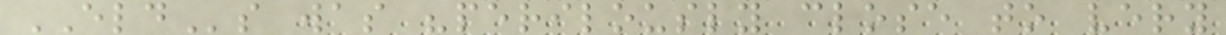ELDs was "perilously close to very
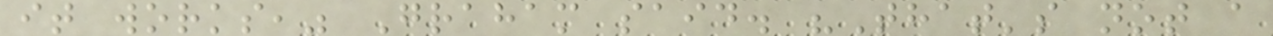it works," Graham said. "That's not a
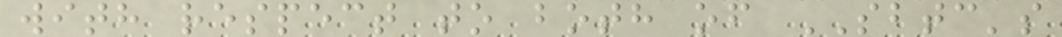with respect to both of SBTC's
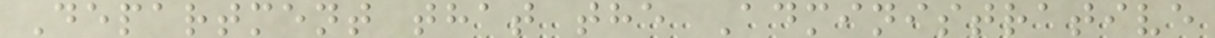Department that the Administrative
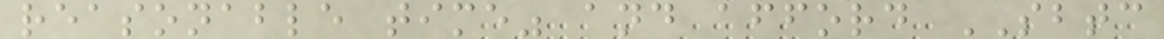reasonable time" and afford SBTC
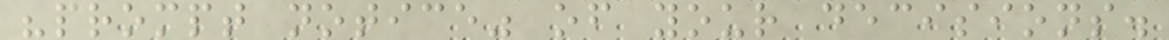"prompt notice" of your decisions.
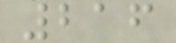216
